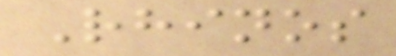Rhinos
